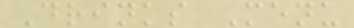Drinks Menu
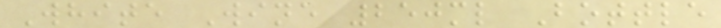White Wine 250ml Bottle
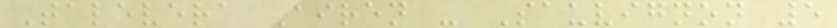Talevera Airen - Sauvignon 5
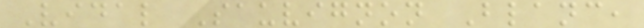Vidal Sauvignon Blanc,
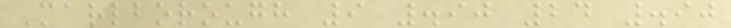Marlborough 9 .90 24 .90
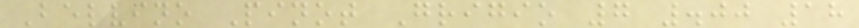Belvino Pinot Grigio 7 .00 18
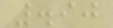.90
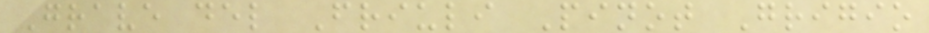Grave del Friuli Pinot Grigio
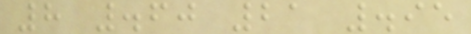8 .60 21 .95
